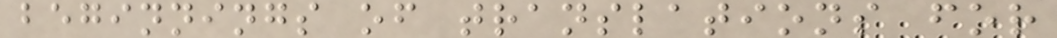beginnings of translations for
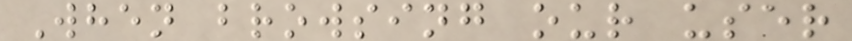When browsing our user
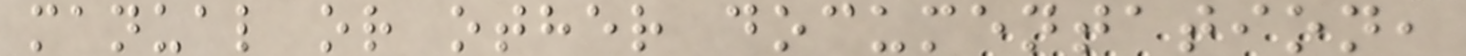manual or other documentation,
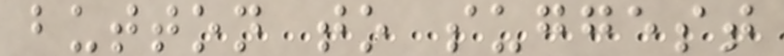button to suggest
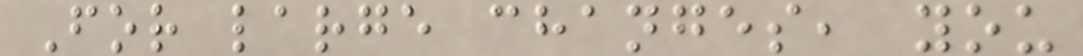For large changes, you
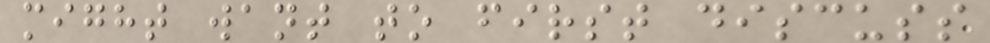might want to first discuss
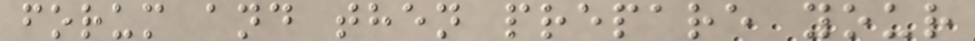forum and then prepare your
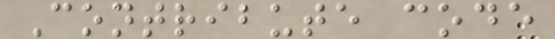Contribute code
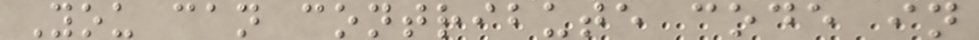You can contribute code in
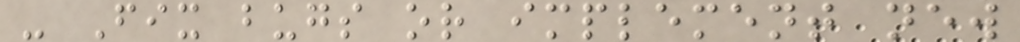- Fix bugs or implement new
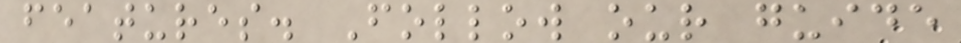features. Follow our guide
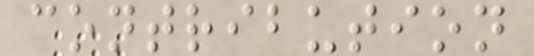contribution
